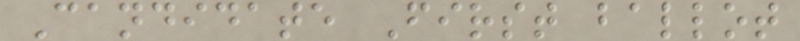Candidate First ballot
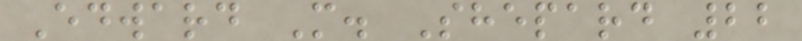Edward M. Shepard 22
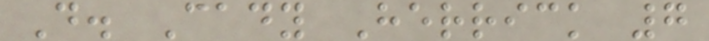D. Cady Herrick 7
